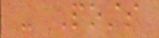- Posts
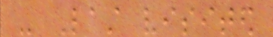- Last visited
